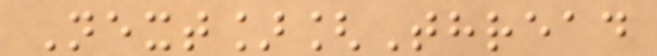Next][Thread
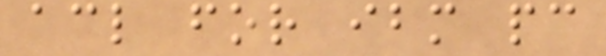acl for ibm pc
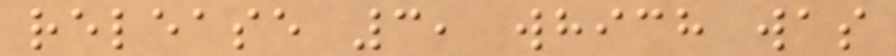release 3, which was
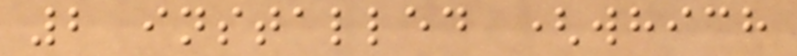2 installed (which
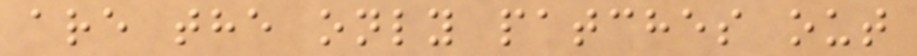are the only patches out
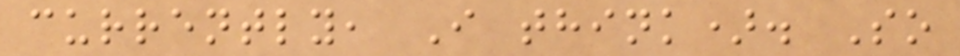currently, I think). So
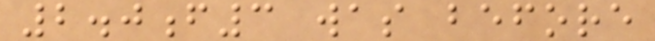2.0f3 was before
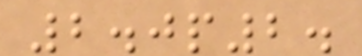2.0p2.
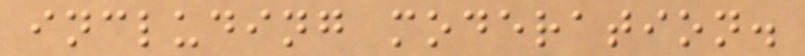including moderation.
